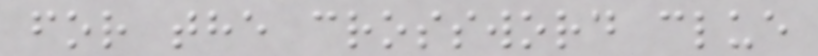for the crossword clue
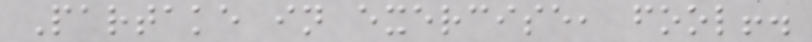Partake in exercise, fool!.
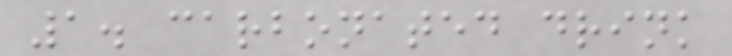1. carbonated drink
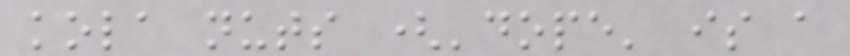kola nuts ('dope' is a
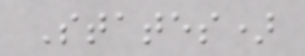States)
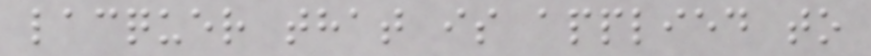lacquer that is applied to
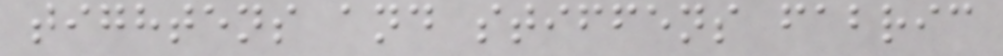tightens and stiffens fabric
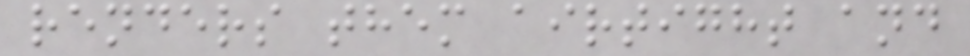renders them airtight and
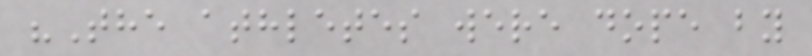"The athletes were dope by
